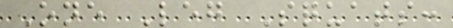One Leg Squats:
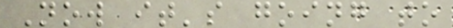Now it's going to
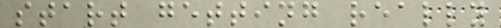start getting really
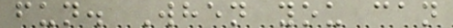fun. When you can
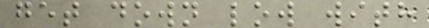get down low with
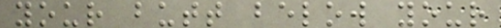your butt below your
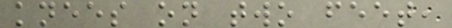knees on two feet,
